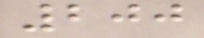200
